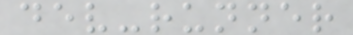dev-runner
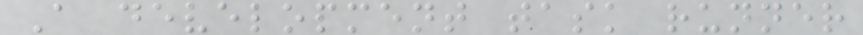A development task runner
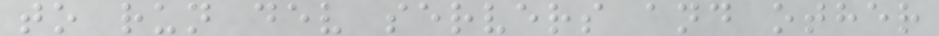to run dev servers and other
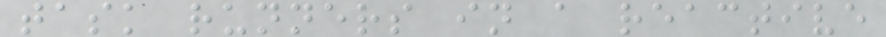task runners in a reactive
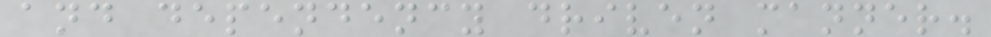and dependency driven manner.
